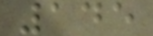145
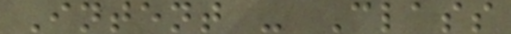Intent - Class
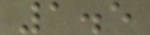1.5
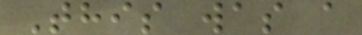This was a
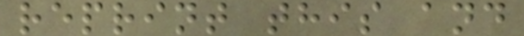reprint this and
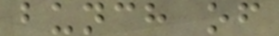bunch of
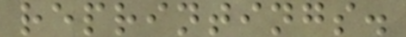reprintings.
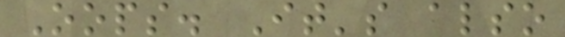Oops. It's also
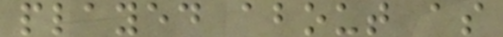played about as
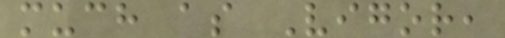much as Vigor,
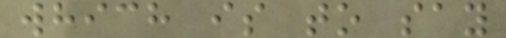which is to say
